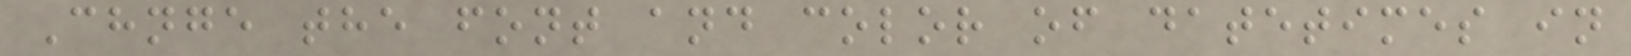Chnge the font and color of datetimes in
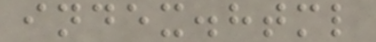index.html
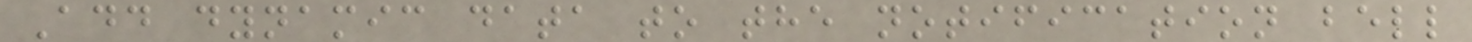Add dynamic data to the notification bell
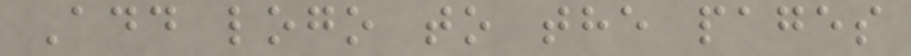Add logo to the pages
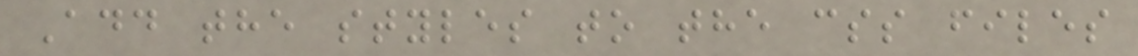Add the styles to the css files
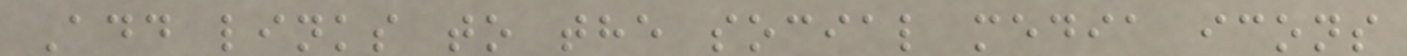Add links to the social media icons
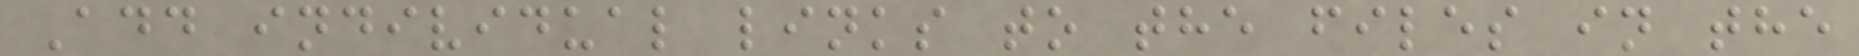Add individual links to the files in the
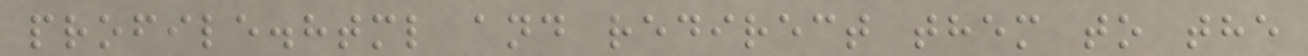profile.html and redirect them to the
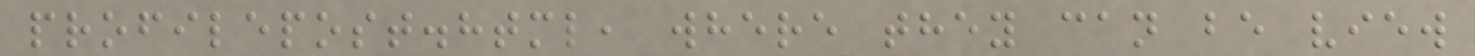profilepost.html, where they can be view
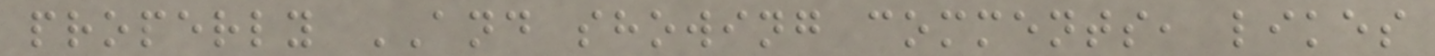properly AND showing comments, likes
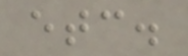etc.
